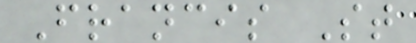Francis St
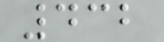432
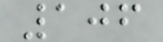106
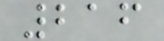216
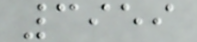3959
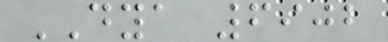DYA 6902
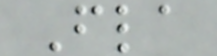Fla
